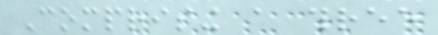Comprising a three
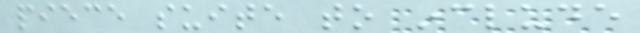piece suite to include
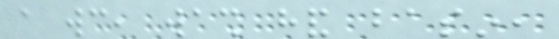a wc, wash hand basin,
